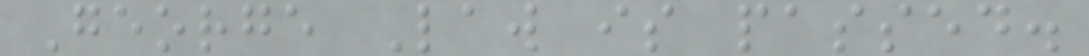George Law is passed.
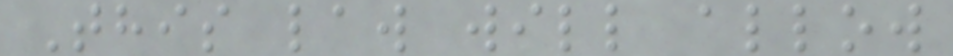This law will allow
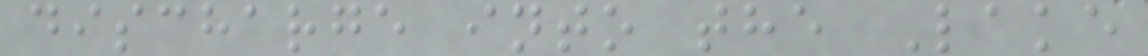discharge into the Lake
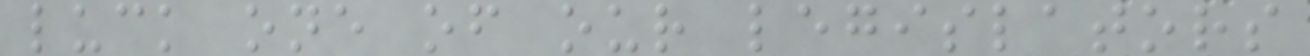luck one of our legislators
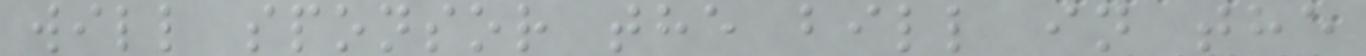will sponsor the bill in the
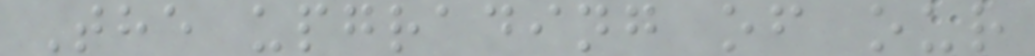The upgrading of our
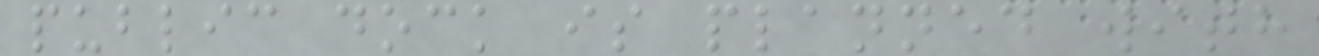public dock is planned with
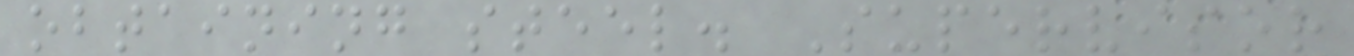obtaining steel. Supervisor
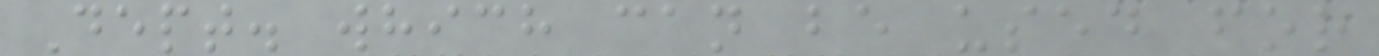Dept. which can be used for
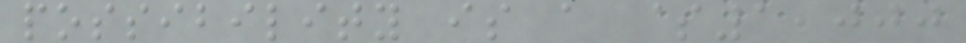possibility is a $1,000
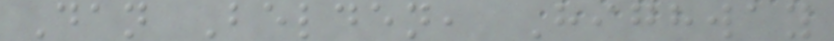Dan Belden, Highway
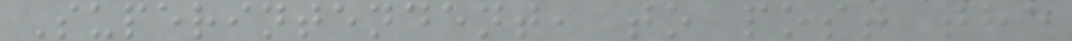Superintendent, to post the
